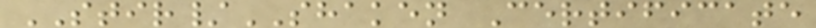STIR/SHAKEN Certificate
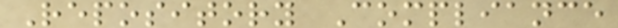Repository Compliance
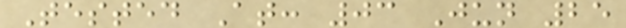Tested At: 03 Jun 25
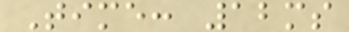Time: 12ms
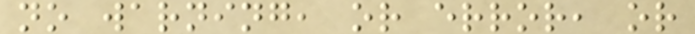no warning, or error, or
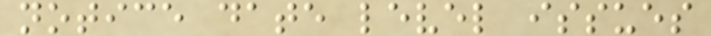notice date level issues
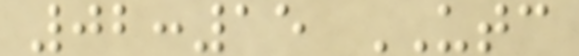02:15 UTC
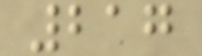217
